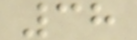38
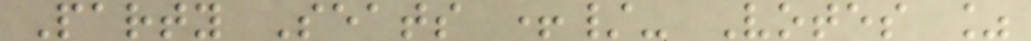Party Seats +/- Votes %
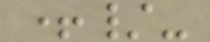+/-
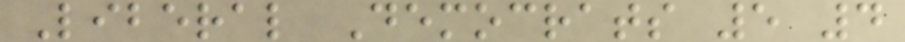Liberal Democrats 5 4
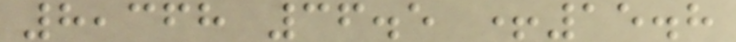8,368 36.5 +15.8
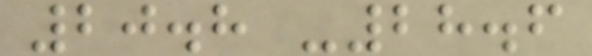20.8 -28.6
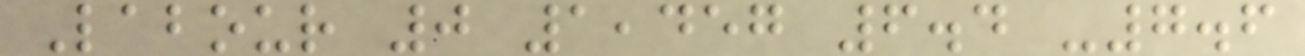Labour 0 1,457 6.4 -7.6
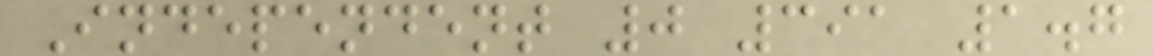Independent 0 391 1.7
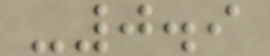-0.9
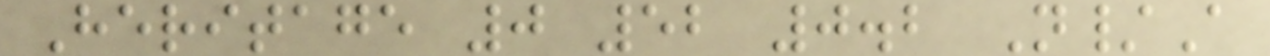Heritage 0 52 0.2 N/A
